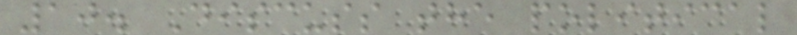10. Discuss the political
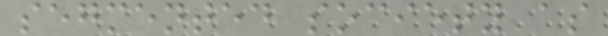segmented society as
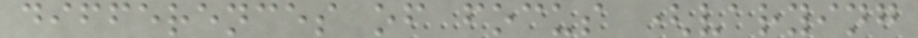differences of focus (varying
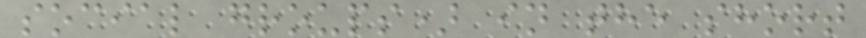social groups) in the short
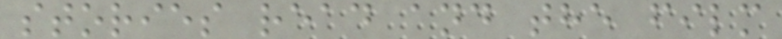stories read and the film
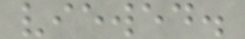viewed.
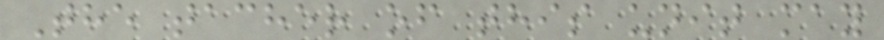The tacher of this unit may
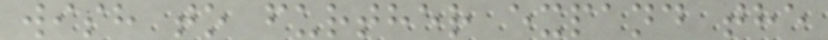wish to further expand the
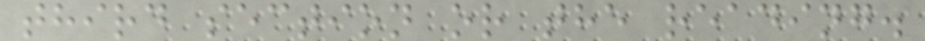third section or the reading.
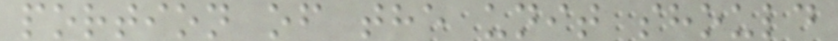portion of the unit should
